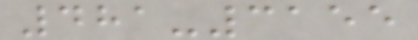481-3155
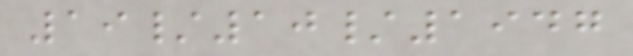19/10/1947
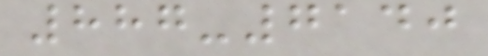887-7140
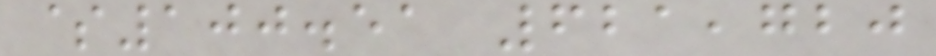$100.51 621,720
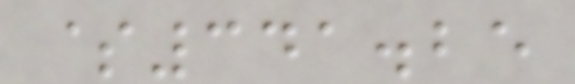$341.25
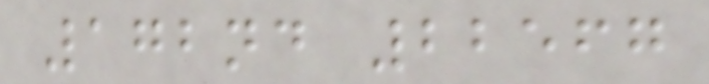172nd 22567
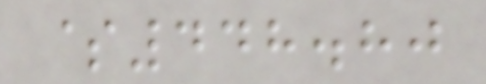$448.80
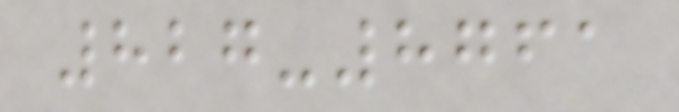827-8761
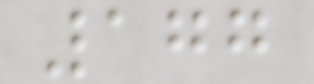177
